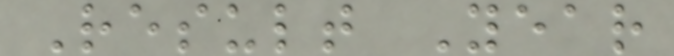Result Year
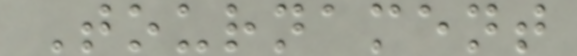Tournament
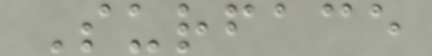Surface
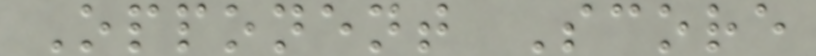Opponent Score
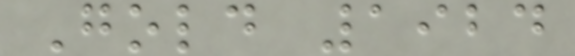Gold 1924
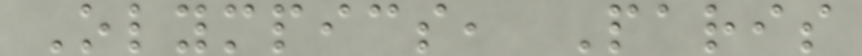Olympics, Paris
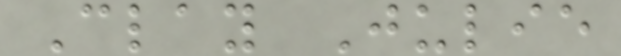Clay Julie
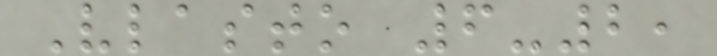Vlasto 6-2,
